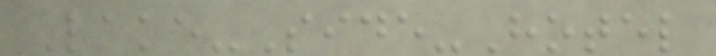Lake-Side-Hotel
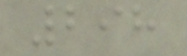298
